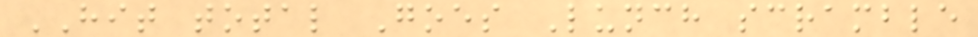HIT total Goes Lunch scramble
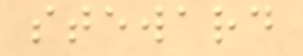steward
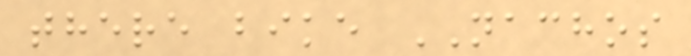there bike NACHOS
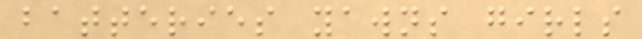batteries yawns girls
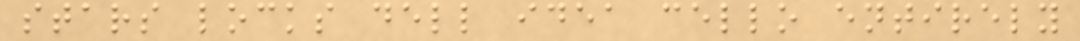stars locks dell idea cello entirely
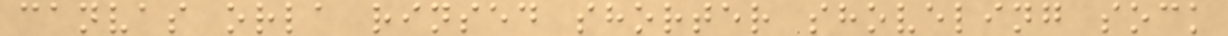canvas orla rinsed shorter shoveling sock
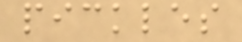pickles
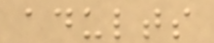adults
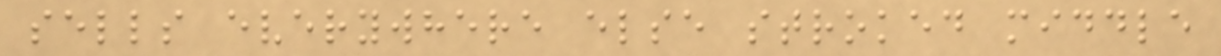sells everywhere else stroked middle
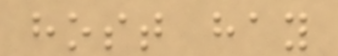host hay
